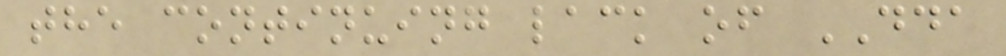the continuing lack of DDA
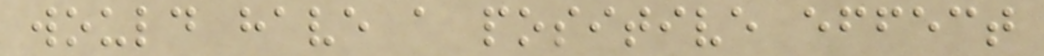would have a positive effect
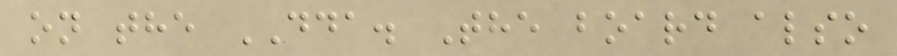on the DDA. The board also
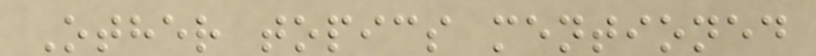Other topics mentioned
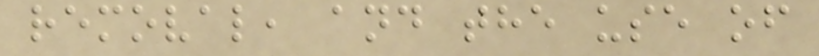removal, and the use of
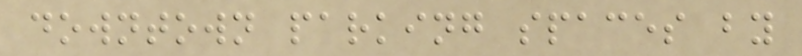downtown parking spaces by
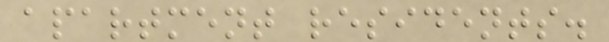apartment residents.
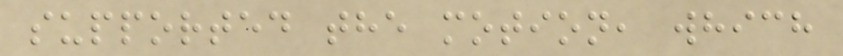supported the motion, which
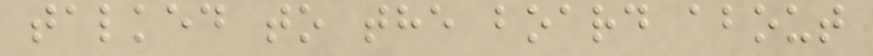talked to the board about
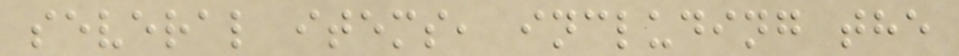several items, including the
